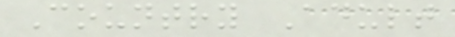Country Adult
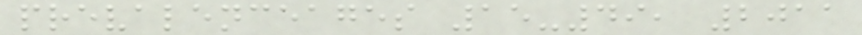prevalenceages 15-49, 2011
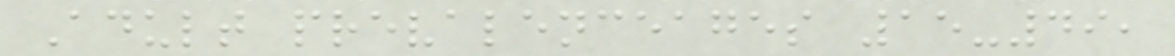Adult prevalenceages 15-49,
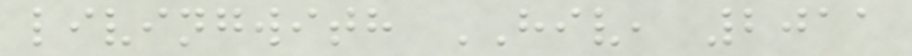livingwith HIV, 2011
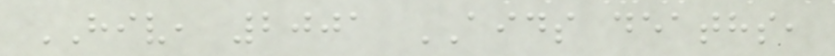HIV, 2001 AIDS deaths,
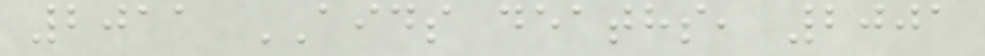2011 AIDS deaths, 2001
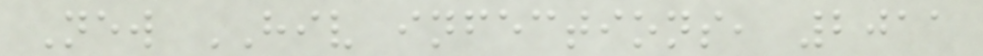New HIV infections, 2011
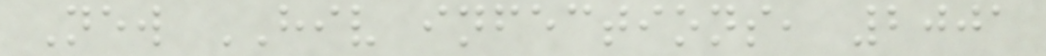New HIV infections, 2001
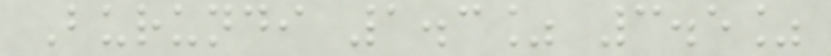Burundi 1.3% 3.5%
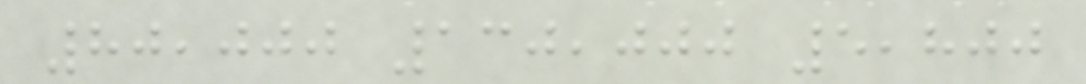80,000 130,000 5,800
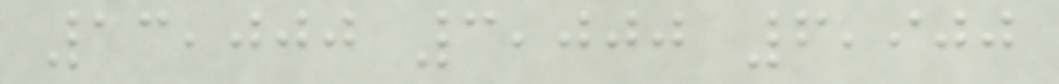13,000 3,000 6,900
